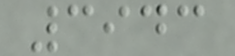3943
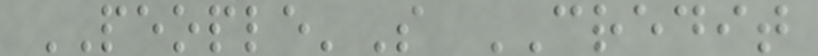PEOPLE'S CREDIT
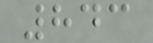843
